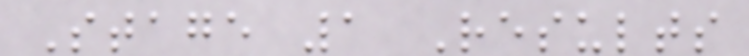Stage 1 Results
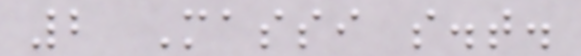2 Massi s.t.
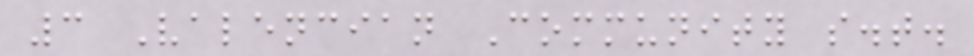3 Valencian Community s.t.
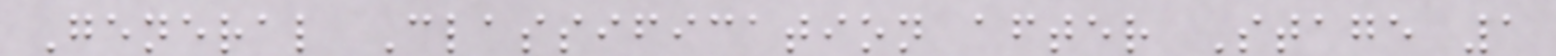General Classification after Stage 1
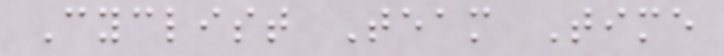Cyclist Team Time
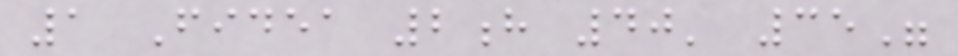1 Fidea 2h 40' 35"
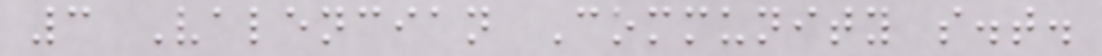3 Valencian Community s.t.
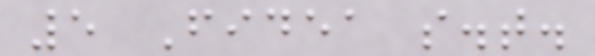5 Fidea s.t.
